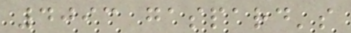4093 gaspard's
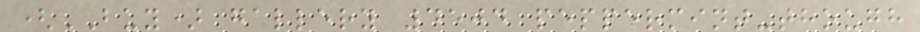(BUY) gallery 4504 peppermint-though
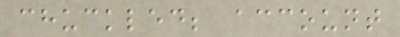chuckled; account
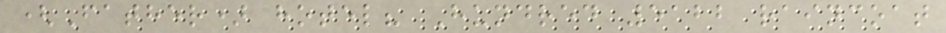(Father) hotel? Hundred 5122 raincoat
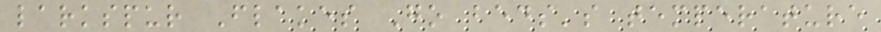larkspur Flakes Go beds's temperature
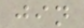jin
